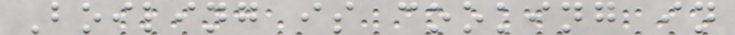Boiling is cooking in
